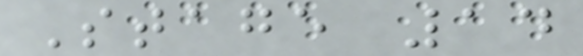Stage 14
